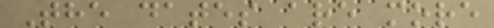The dates are more
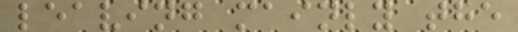leaving mainly the
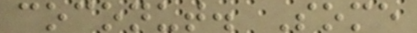coconut. Some
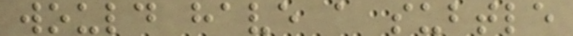would have a subtle
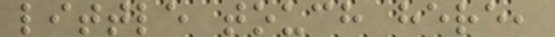little touch here,
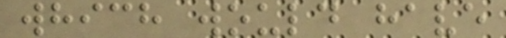which would have
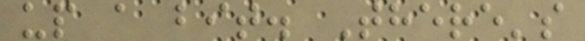up a bit. There's
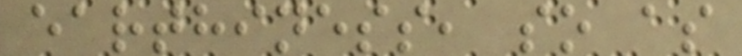earthiness, so as
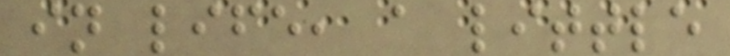in life, a little
